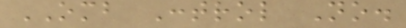OMB Control No.
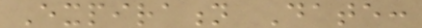Expiration Date:
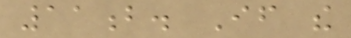11b. If the
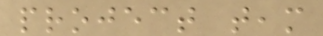project team
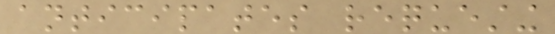anticipates requesting
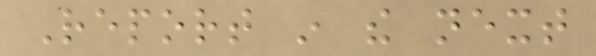Report in the next
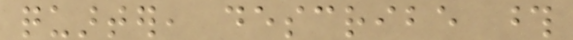quarter, describe those
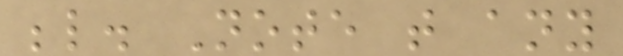below. Note that any
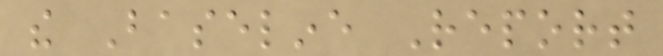the Baseline Report
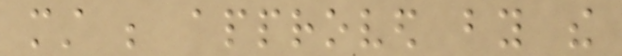must be approved by the
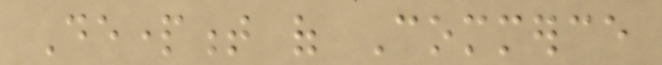Department of Commerce
